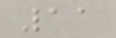11
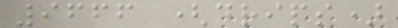9666 (drips)
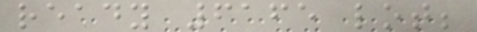ready 6165 lot;
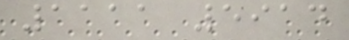1111 5914
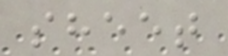sheet
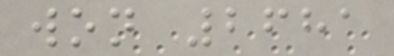won 2681
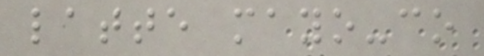latte mayo-co
